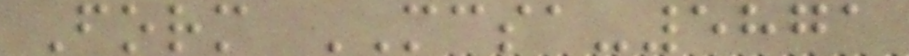Form MCSA-5871
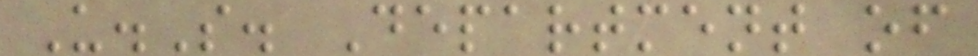U.S. Department of
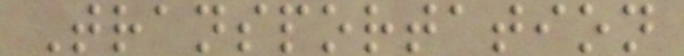Transportation
